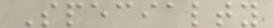Specialty
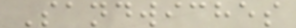Sandwiches
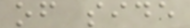of side
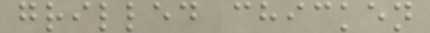grilled chicken
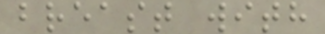breast with
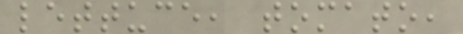lettuce, tomato,
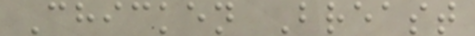Chicken Breast
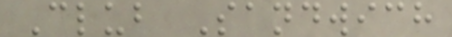Club Sandwich
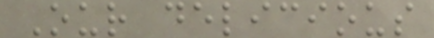Our delicious
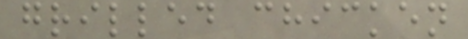grilled chicken
